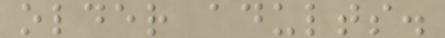older adults.
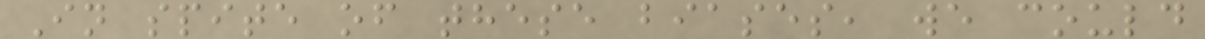In spite of these biases, we could
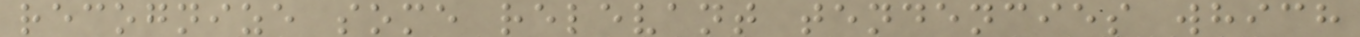recognize some relevant tendencies which
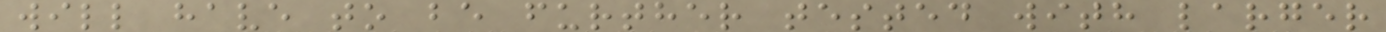will have to be further tested with larger
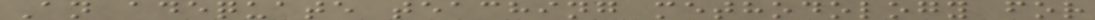An adequate teaching methodology for
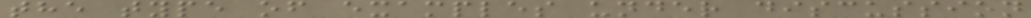the type of examples under discussion
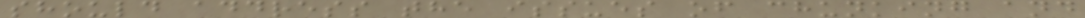should address the issues of chunking and
